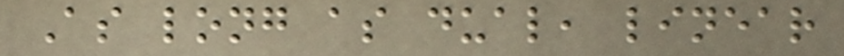As long as dual, linear
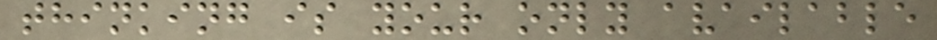thinking is your only available
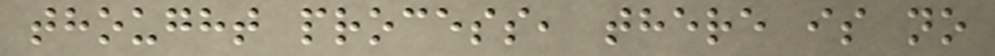thought process, there is no
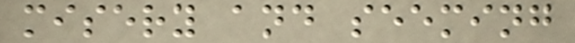misery and seeming
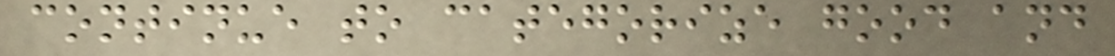continue to categorize good and
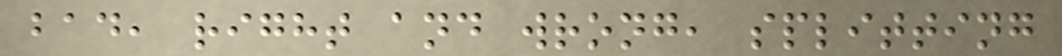bad, right and wrong, splitting
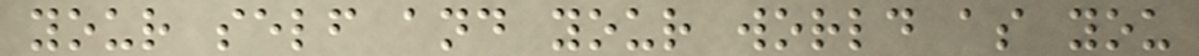your self and your world as you
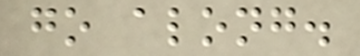go along.
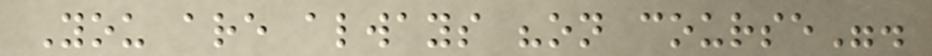You are always "on course".
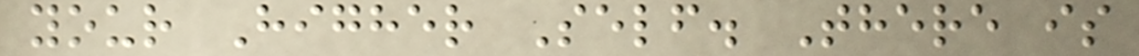your Higher Self. There is
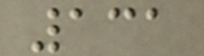131
